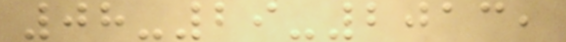08-29-2013,
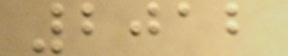2012
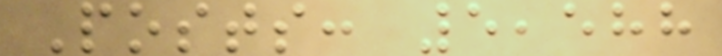Posts: 5,588
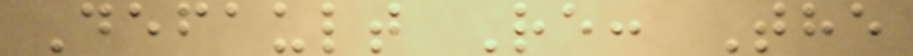Default Re: The
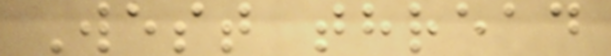West thread
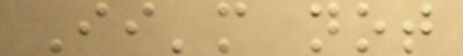Ii'm not
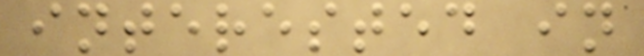interested in
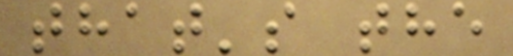that's the
